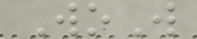WoW
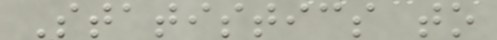Statistics to
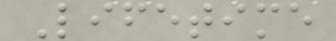Lifetime
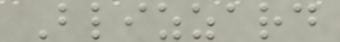Blizzard
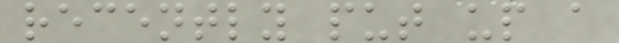recently put up a
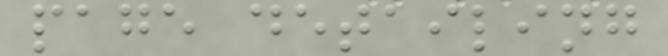page detailing
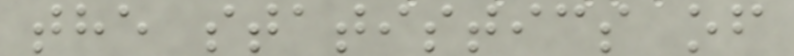the statistics of
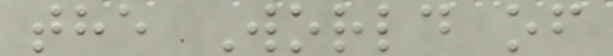the World of
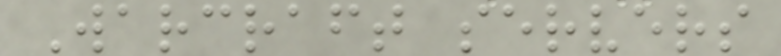Warcraft servers
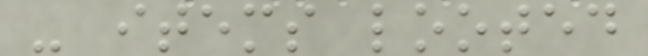- items looted
